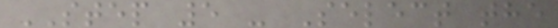STEP 5 - Select the
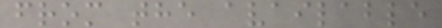from the available
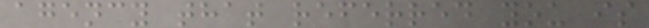agency that referred you is
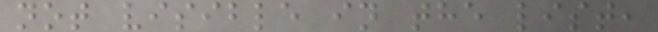not visible in the list,
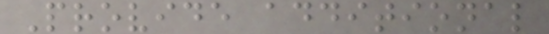Provide additional
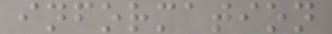information
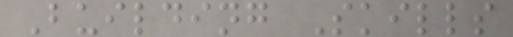Building Skills
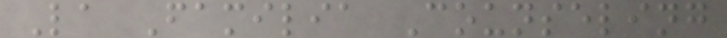La Familia Counseling
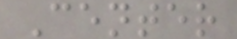Center
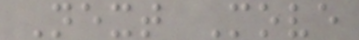Next Move
